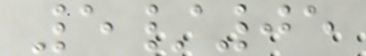5/05
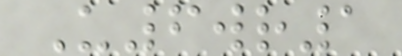U6wr1
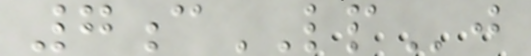7cLPj
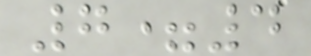7=4
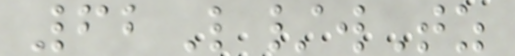62L/wTz
